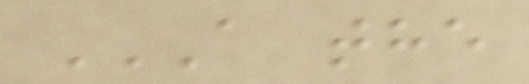A THE
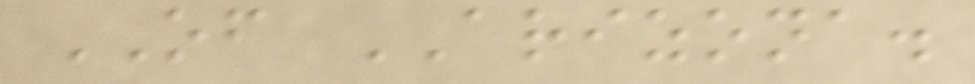OF ARIZONA.
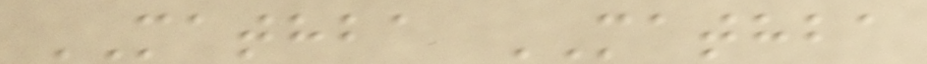MATHBA MATHBA
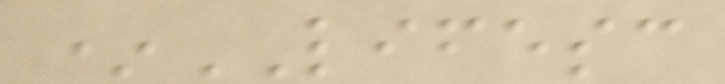*LIFESC
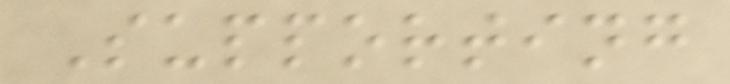Supporting
